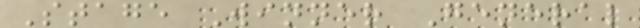Stage Winner General
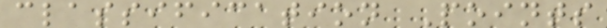classification Points
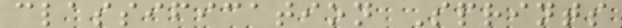classification Sprints
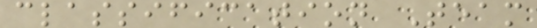classification Team
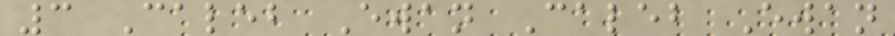3 Caleb Ewan Caleb Ewan
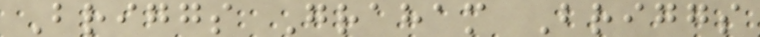Briggs Graham Briggs
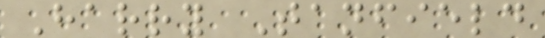Harry Tanfield
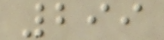299
